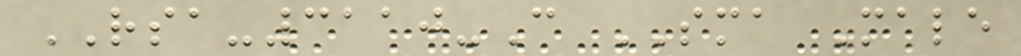RSA-3110-C SMA Male
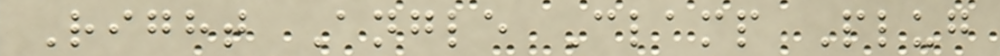Right Angle Clamp Plug
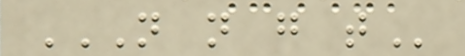N N G T
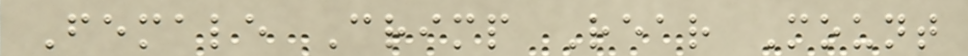Female Crimp Rear Mount
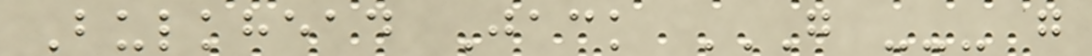Bulkhead Jack G --- G
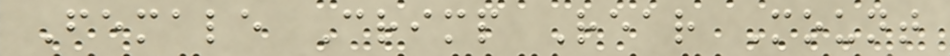Female Crimp Rear Mount
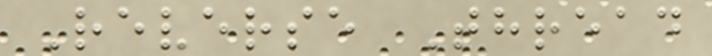Reverse Thread
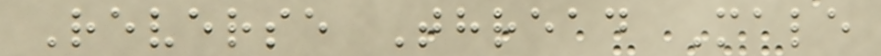Reverse Thread Male
